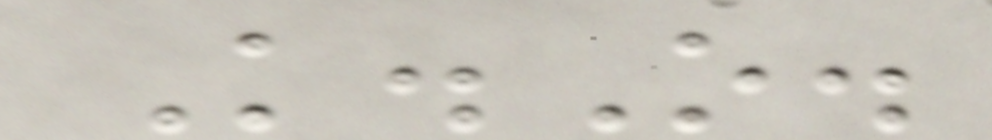K.O.
